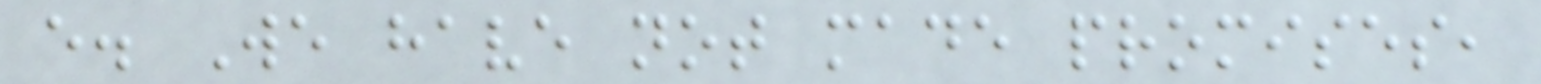e. We have not made promises,
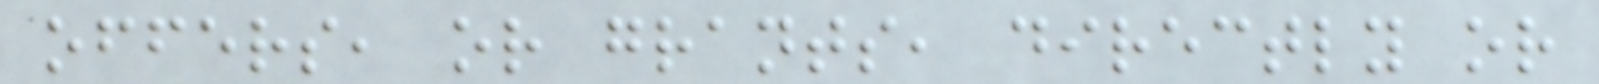offers, or grants, directly or
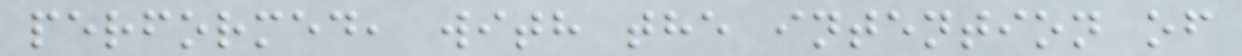performed, with the intention of
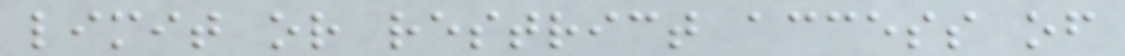limit or restrict access of
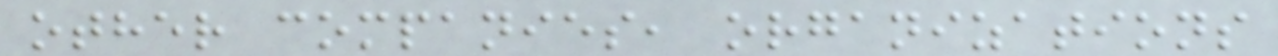other companies, organizations
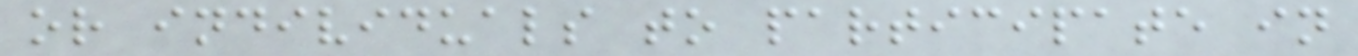or individuals to participate in
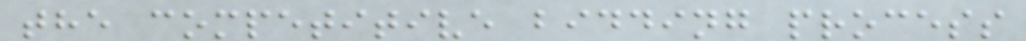the competitive bidding process
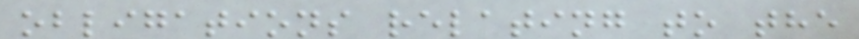obligations relating to the
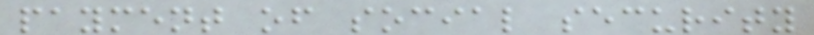payment of social security
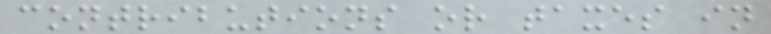contributions or taxes in
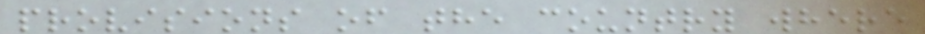provisions of the country where
